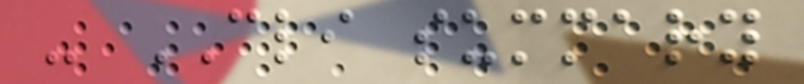- CLI summary
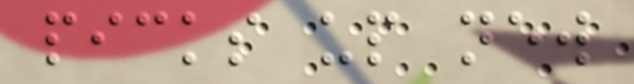picks up new
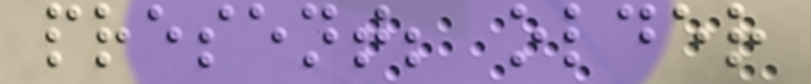present; older
